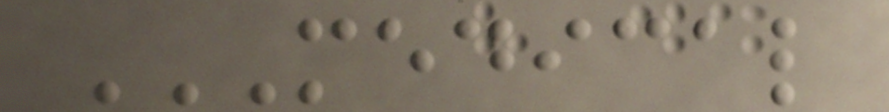MEDICAL
